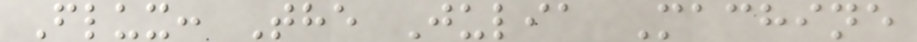Flux: The Julia Machine
